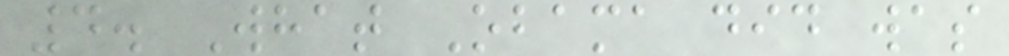4. What Obama did was
